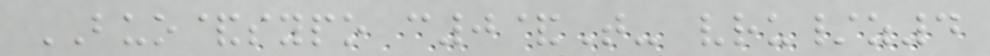BUO&sypo c0&T- vru/z4
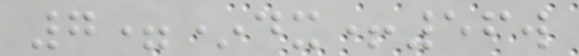7=*dx+56w
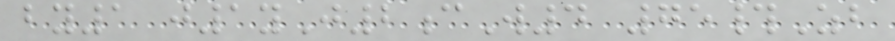by1 j1yJ2cW4 75#Zb
